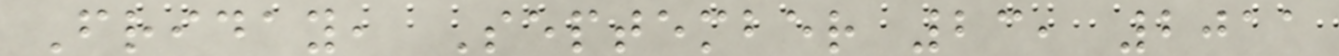Friday, September 23, 2011
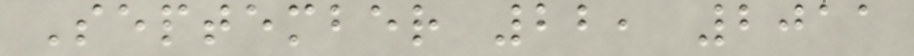September 22, 2011
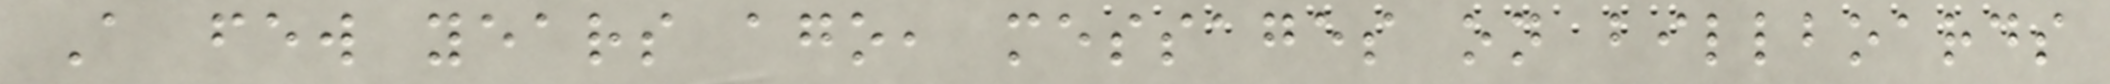A few years ago, messages on billboards
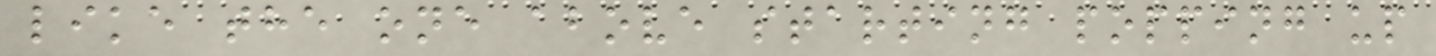like the one above starting popping up
